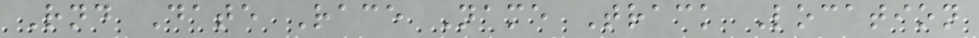Rnd Date Race Name Track Location
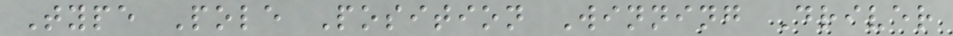Type Pole Position Winning Driver
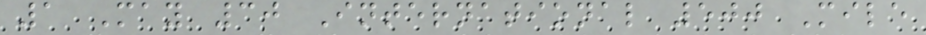1 May 30 International 500 Mile
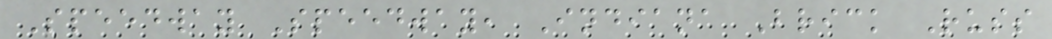Speedway Speedway, Indiana Brick Russ
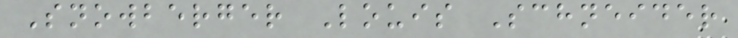Snowberger Louis Schneider
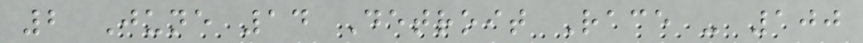2 June 14 Detroit Race - 100
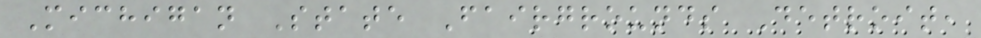Michigan State Fairgrounds Detroit,
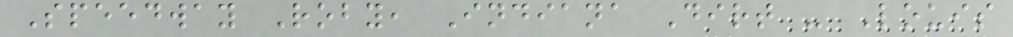Speedway Roby, Indiana Dirt - Louis
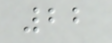22
